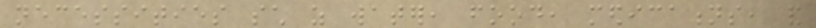necessities such as water, food, medications, and
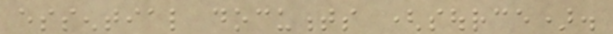essential documents (source).
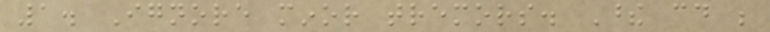1. Ignore minor tremors. These could be
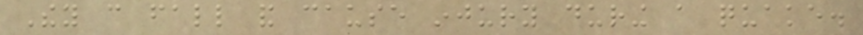They can fall and cause injury during a quake.
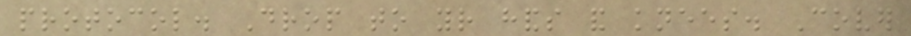protocol. Drop to your hands and knees. Cover
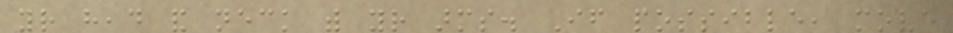your head and neck with your arms. If possible, move
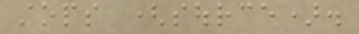stops (source).
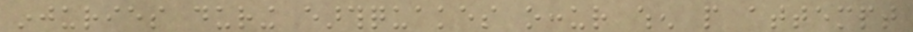injuries during earthquakes occur when people attempt
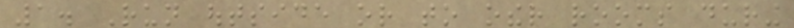1. Run outside or to other rooms during
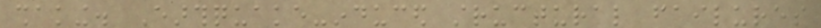shaking. Earthquake-induced structural failures
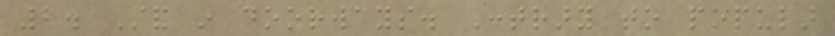2. Stand in doorways. Contrary to popular
